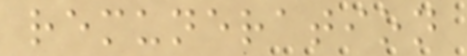remuneration
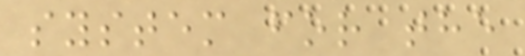system for the
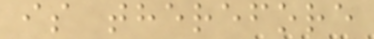is therefore
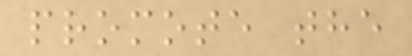promote the
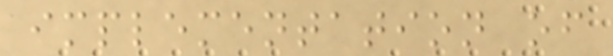implementation of
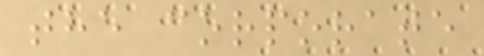the corporate
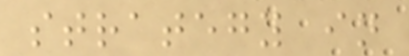strategy in
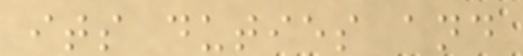its duties and
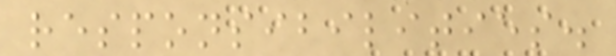responsibilities.
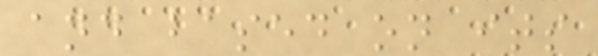and based on its
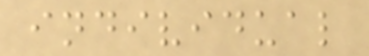individual
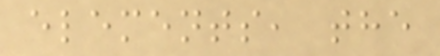elements, the
